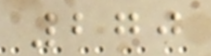270
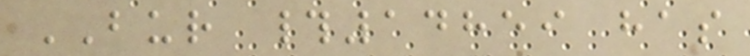BUR #14859 has
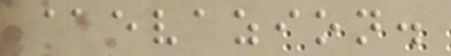@evazion.
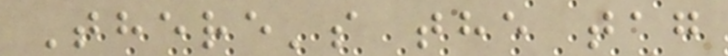There's the tag
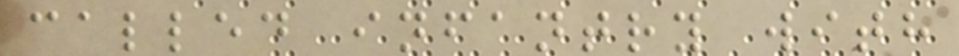called infantry with
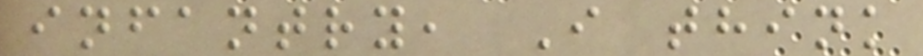infantry, I think
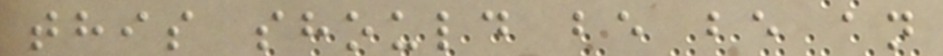this should be be an
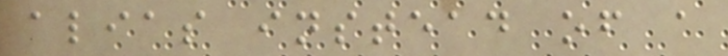alias instead of a
